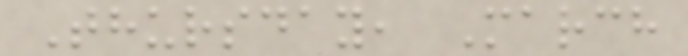Thursday, March
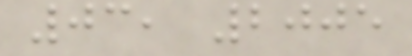03, 2005
